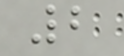2
